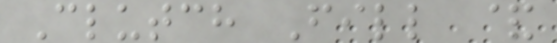Clutch Fill &
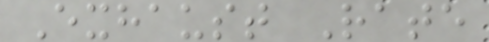Exhaust Rate
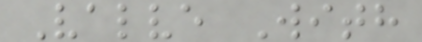Valve With
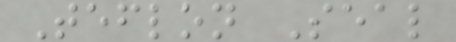Teflon Seal
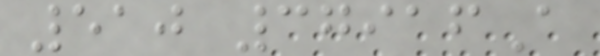510 37916A
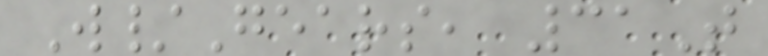W/Gears, 31T
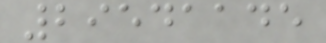29541145
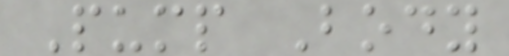Pump Body
